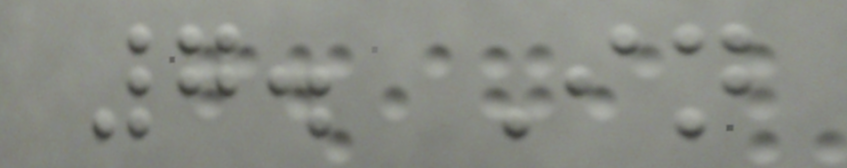7. In
